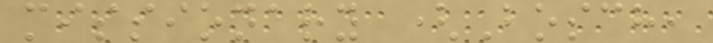missionary (Bosch,
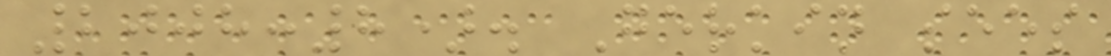2008:8). Gerkin sees
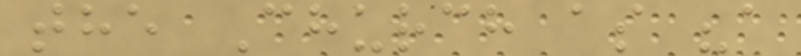the Church as "a
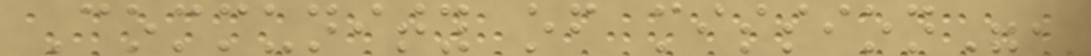Community of mission",
